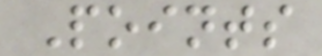Points
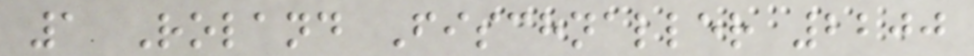1 Roland Fischnaller 2200
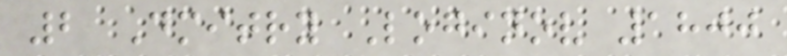2 Dmitry Loginov 1800
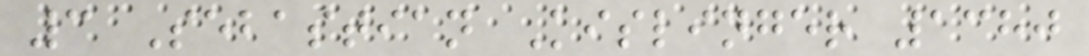3 Sebastian Kislinger 1380
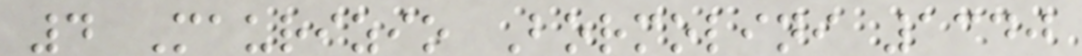4 Maurizio Bormolini 1340
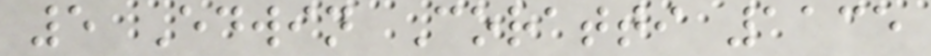5 Edwin Coratti 1135
